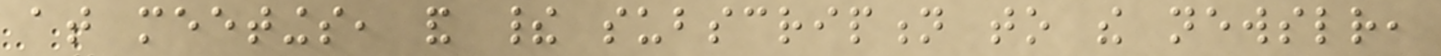at meetings, and their subscription to the newsletter,
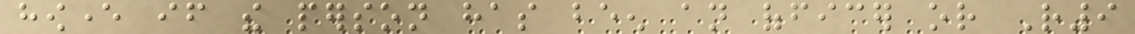however if the person has been an officer or R9
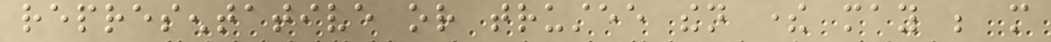representative or trustee then there may be more
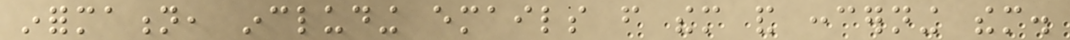information, including emails from them and concerning them.
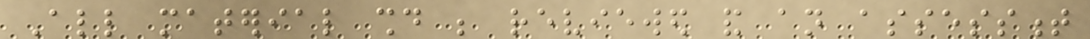All material should be reviewed and an assessment
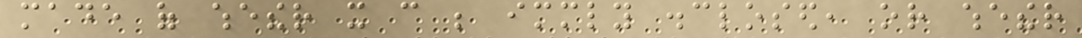made of whether it can be immediately disclosed, or whether
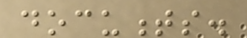documents.
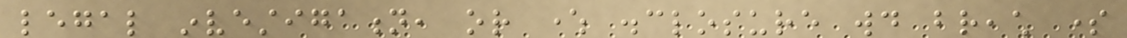legal investigation, or where disclosure would breach some
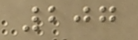207
